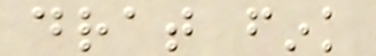drat fink
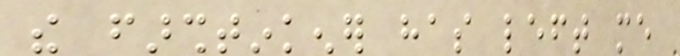the farshtinkener has left me
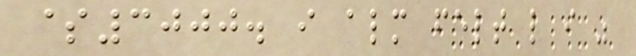$3000. i almost felt like i was
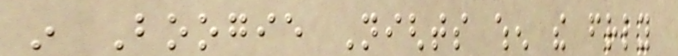in Boogie Nights when the friendly
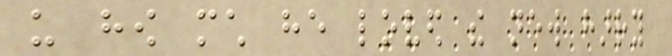us how much he loved the new harry
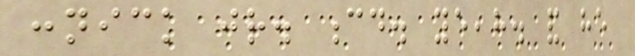connick jr. cd. yeeah. and he
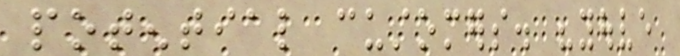potential customers. "youve
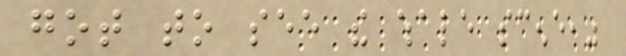got to see the whale scene,"
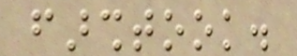farshtook.
